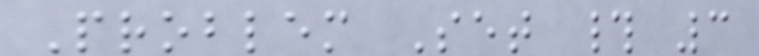Problem Set # 3
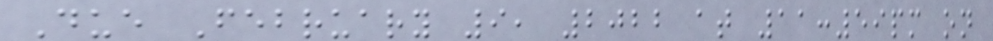Due February 9, 2022 at 11:59pm on
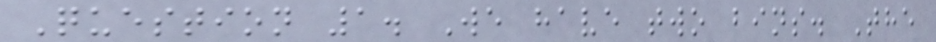Question 1. We have two bins. The
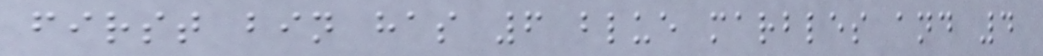first bin has 6 blue marbles and 4
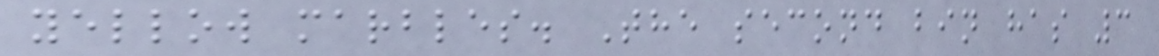yellow marbles. The second bin has 3
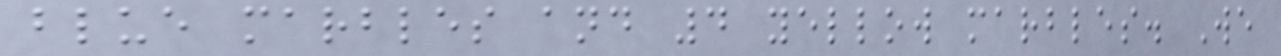blue marbles and 4 yellow marbles. We
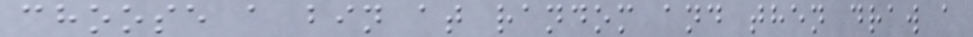choose a bin at random and then draw a
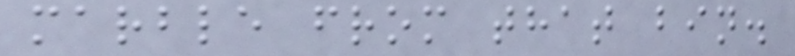marble from that bin.
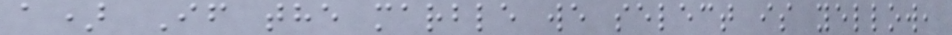a) If the marble we select is yellow,
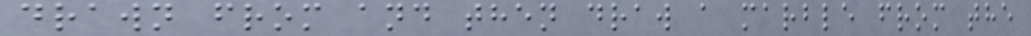drawn from and then draw a marble from the
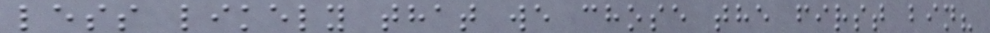less likely that we chose the first bin?
